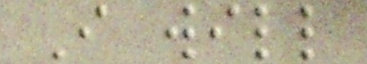I will
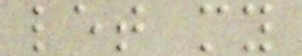let my
